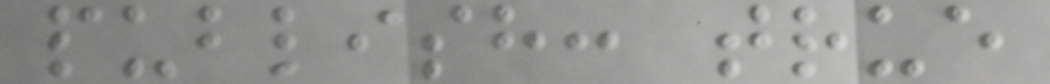publish: true
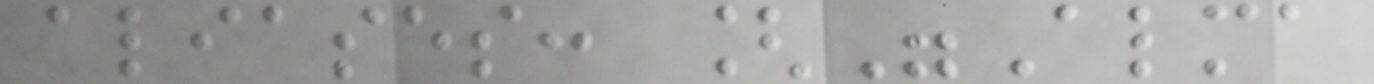aliases: ["Alma
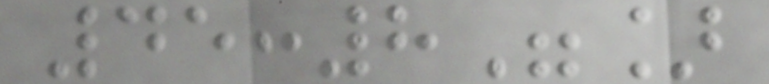45:8"]
